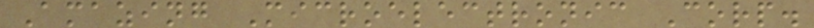Amazing Microelectronic Corp.
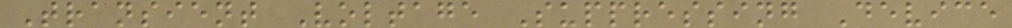Transient Voltage Suppressing Device
